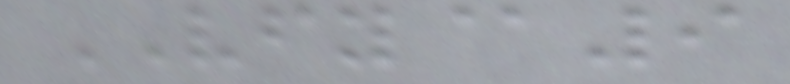VFY@9
